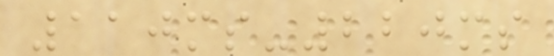110ms-220ms
